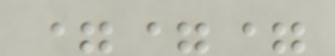===
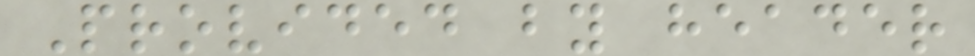Provided by header
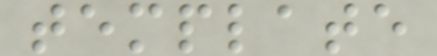template
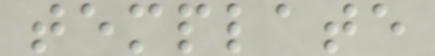template
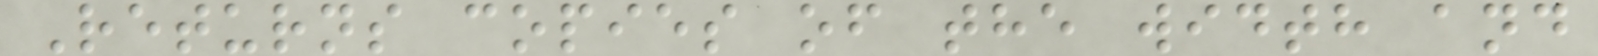Returns copies of the width and
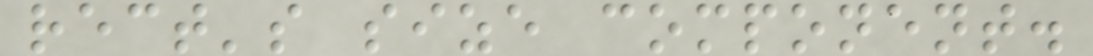rect's size component.
